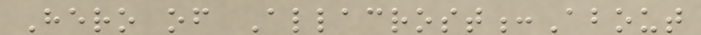Hero of Allacrost:About
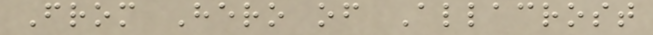From Hero of Allacrost
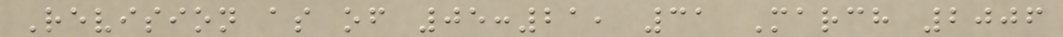Revision as of 05:21, 31 March 2006
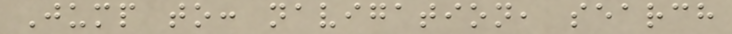Jump to: navigation, search
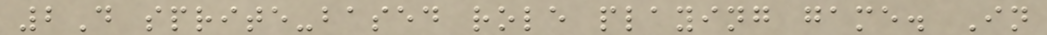2D sprite-based role playing game. In
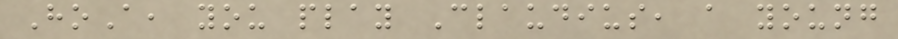HoA, you play Claudius, a young
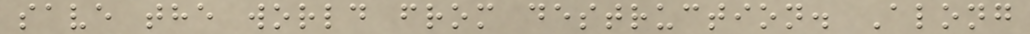save the world from destruction. Along
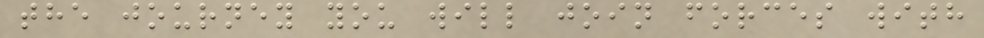the journey you will join forces with
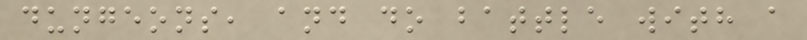dungeons, and do battle with a
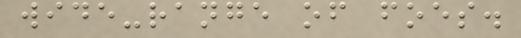wide-range of foes.
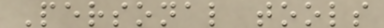Personal tools
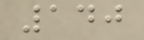140
